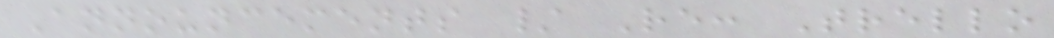Announcements / Re: Trello
